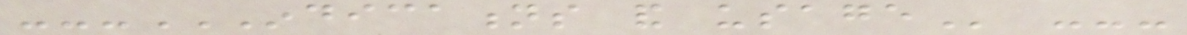---INDICATIONS AND USAGE ---
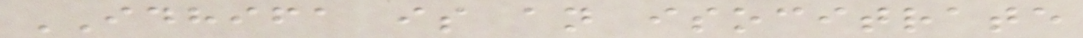IDHIFA is an isocitrate
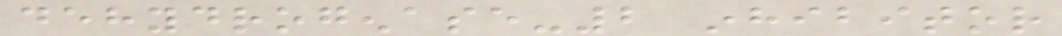dehydrogenase-2 inhibitor
